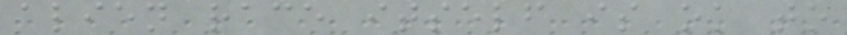alien race itself is ok to
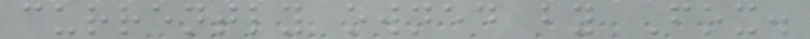currently owned by Fox.
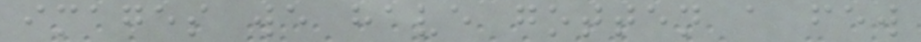images we have gotten a few
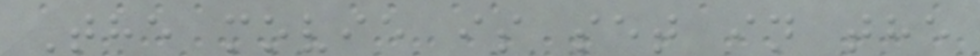The movie is set in the
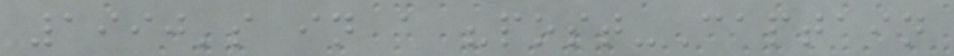1990's in a "post-Captain
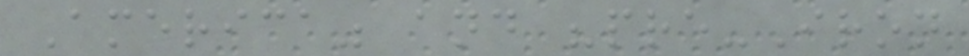America" and "pre-Iron
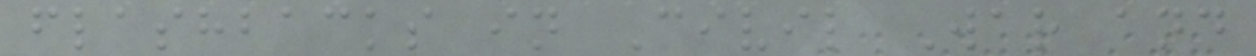flashbacks in Civil War and
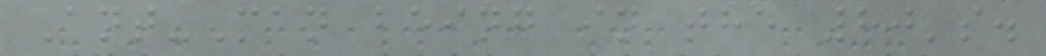Ant-Man being in the 80's.
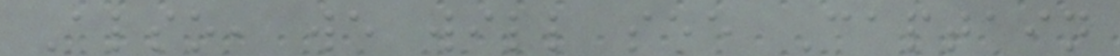Also, we will see Captain
